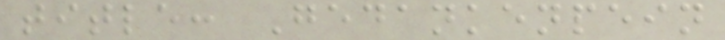title: Gedankenpein
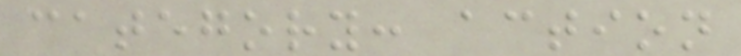category: action
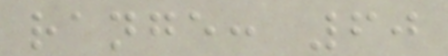range: 60
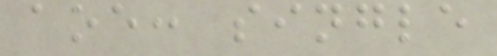aoe: single
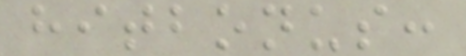hitbonus:
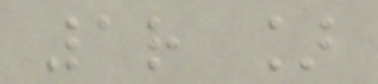1r ]
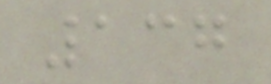137
